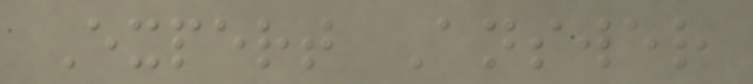Expert Answer
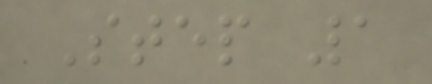Step 1
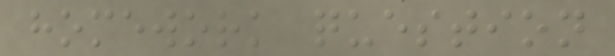homework question
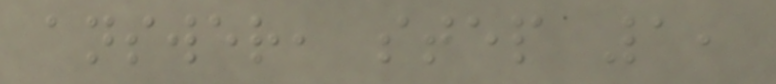answer, step 1,
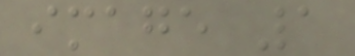image 1
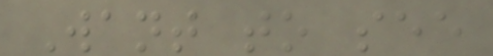Want to see
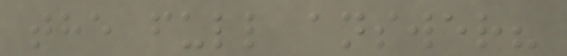the full answer?
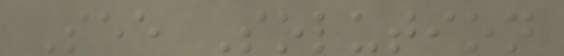See Solution
